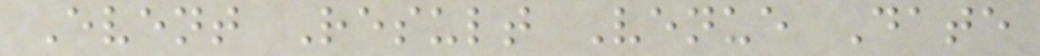Event Result Venue Date
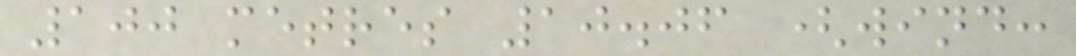100 metres 10.06 (wind:
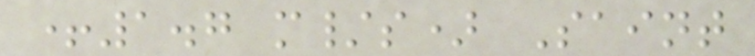+1.7 m/s) Saint
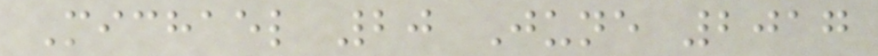Michael 20 June 2017
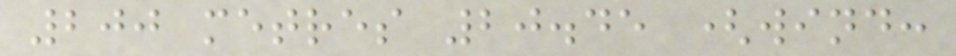200 metres 20.45 (wind:
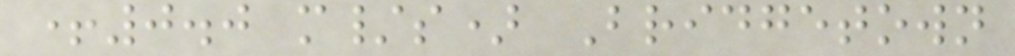+0.0 m/s) Bridgetown
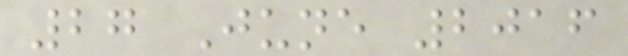27 June 2016
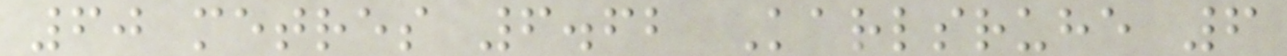60 metres 6.62 Karlsruhe 6
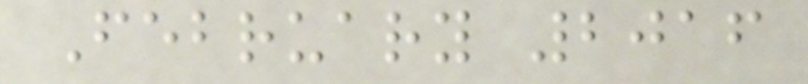February 2016
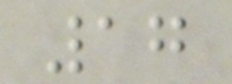17
